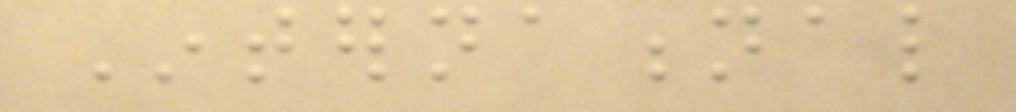International
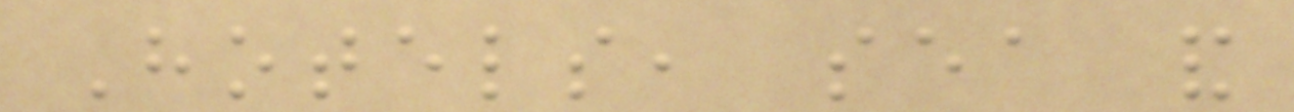Hotels, sea and
